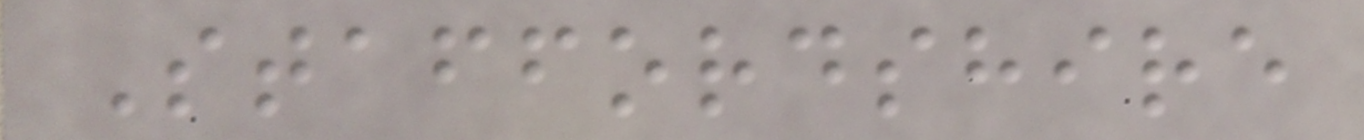Staffordshire
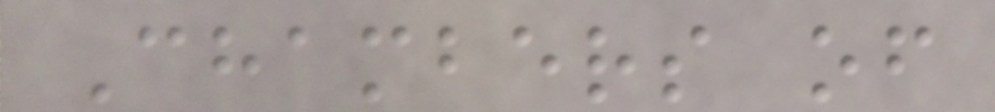Chambers of
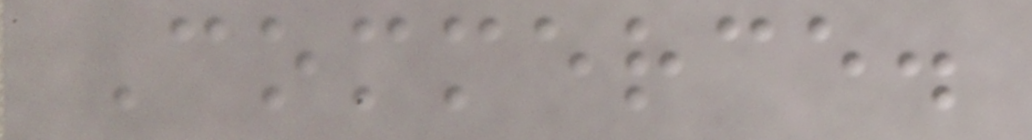Commerce.
